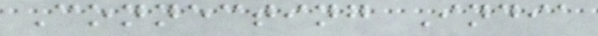Connecting India
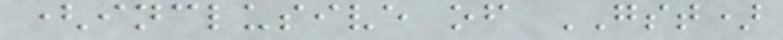(inclusive of GST)
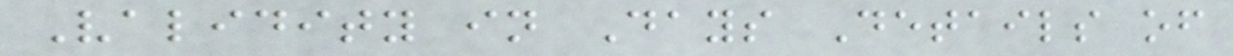Validity in Days Details of
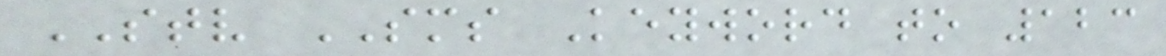STV SMS Keyword to 123
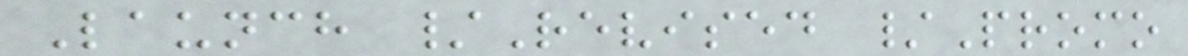Launch /Revised /Promo
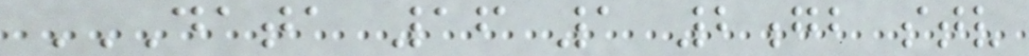DATA 16 1 2GB STV
